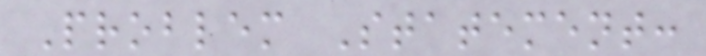Problem Statement:
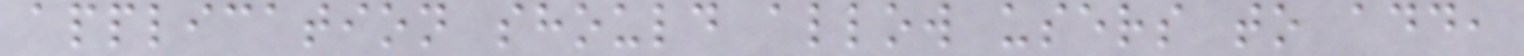application should allow users to add,
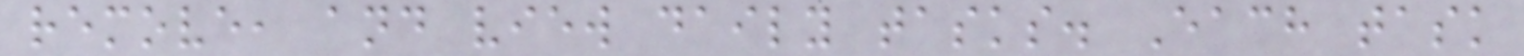remove, and view daily tasks. Each task
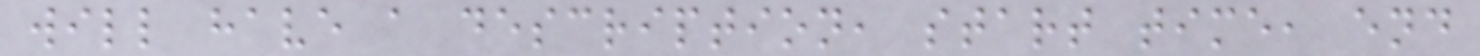will have a description, start time, end
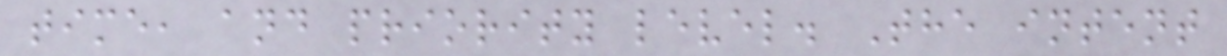time, and priority level. The intent
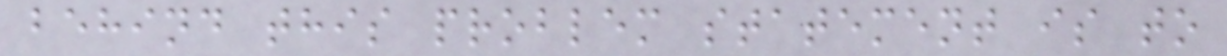behind this problem statement is to
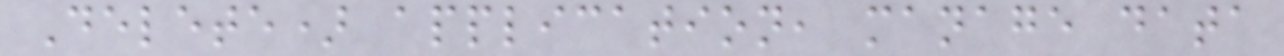Delete) application, manage data
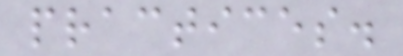practices.
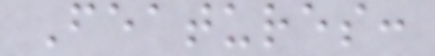Features:
